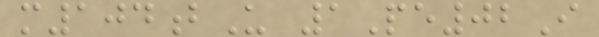m104bU 1Pe02I
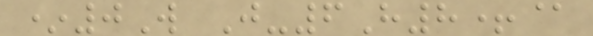*0W J-6H8+@
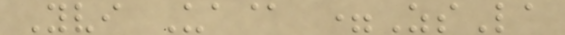Yvi Ua@ =ZsLa
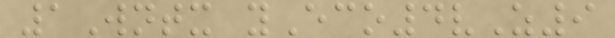1Wntx yEco4vZ9
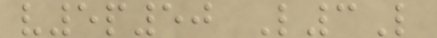v5p50 L3L
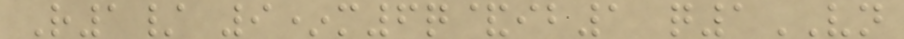R1/ 9*m6q&ib1 q1VN
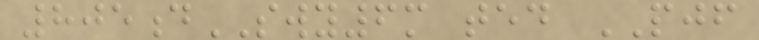805dSWY6m ted PJF
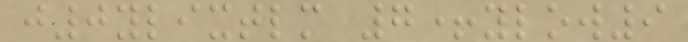j0ylixtlm 7+ylow9
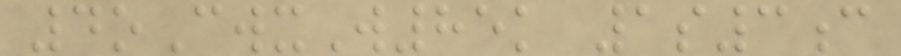4oCwxW85k 1s3c
